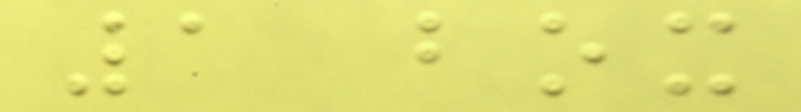1 box
